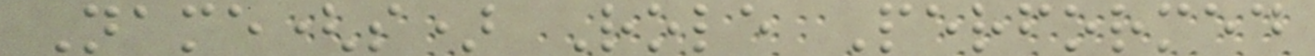Name(s) Role Performed
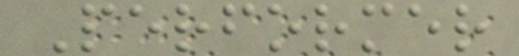Performer
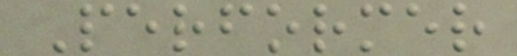Performer
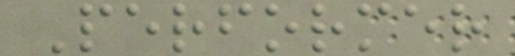Performer
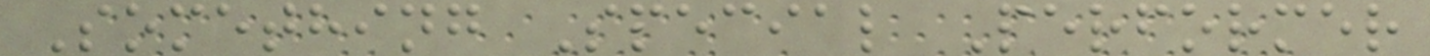Something Special Performer
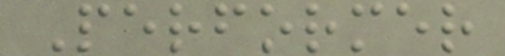Performer
